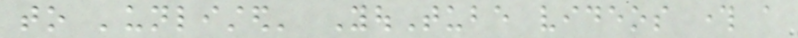to 'unlisted' YouTube videos through a
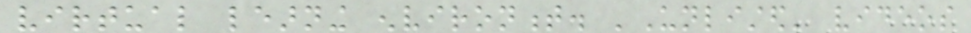virtual learning environment. 'Unlisted' videos
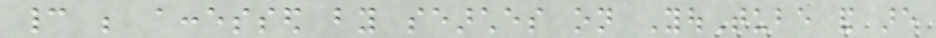cannot be accessed by searches on YouTube and are
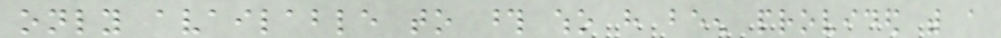only available to those who have been provided with a
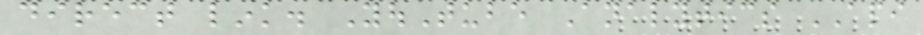direct link. YouTube Analytics API
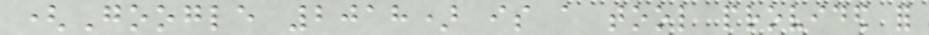(Google 2018) is a tool provided for
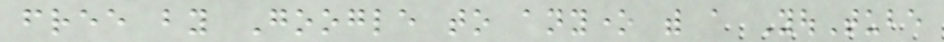free by Google to anyone with a YouTube
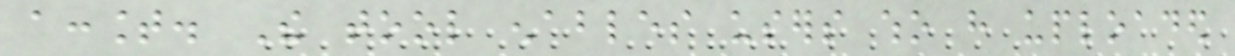account. The tool enables users who have uploaded
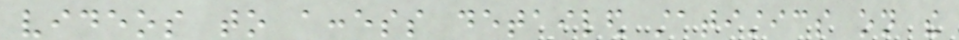videos to access detailed statistics on the
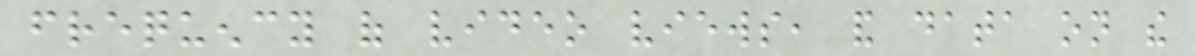frequency of video views, and data on the
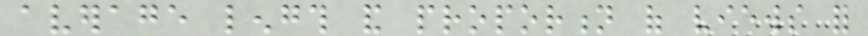average length and proportion of views for
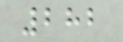282
